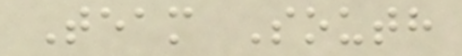Team South
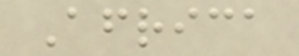Africa
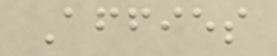Affies
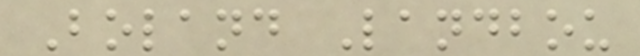Boland Landbou
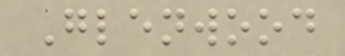Glenwood
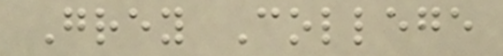Grey College
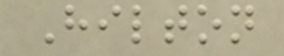Hilton
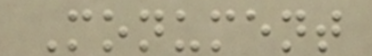Monument
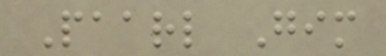Paarl Gim
